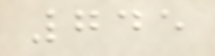745
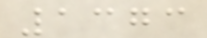1373
